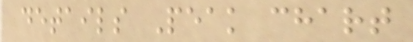details Peak chart
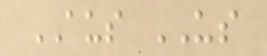AUS US
